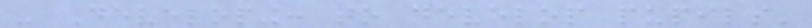- Developing: to develop pupils'
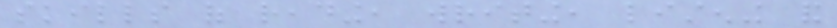skills of reading, writing, listening and
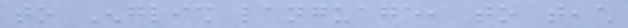to English language, to teach
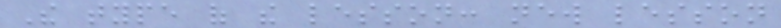The type of the lesson: new lesson
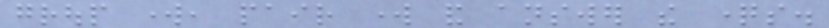group work, pair work and answer the questions.
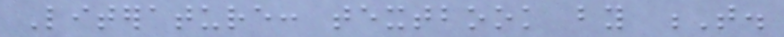Literature: textbook by T.
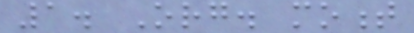1. Org. moment
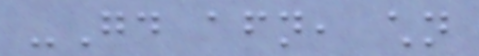-Good afternoon, children
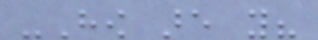-How are you?
